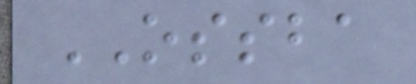OSSBA
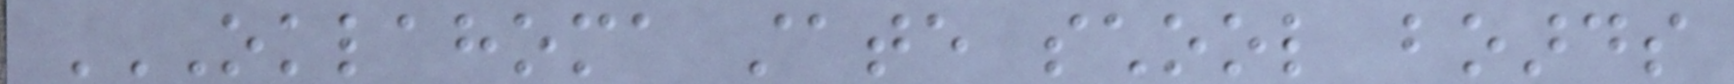OKLAHOMA STATE SCHOOL BOARDS
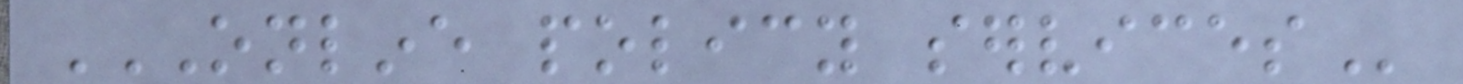ONLINE POLICY SERVICES
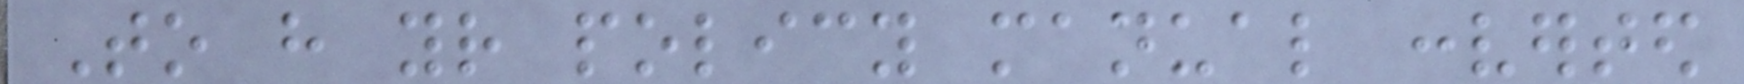To have your policy manual converted
